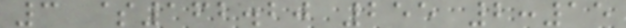3 $162.20 255 2:15
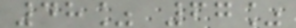48% 67%
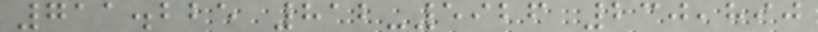711.225 812-5926 230,890
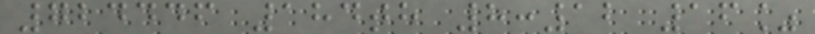724446 184th 8:12 16%
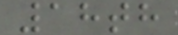18th
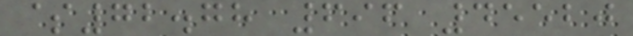$72.78 696 45520
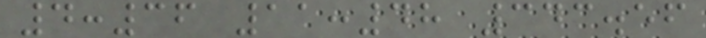4:36 11:48 343.56
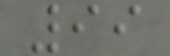99
